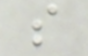s
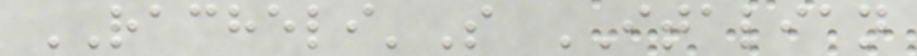RACHELI'S ITALIAN
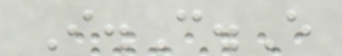I.C.E
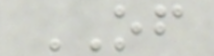OF
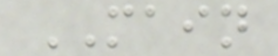MAIN
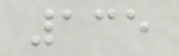135
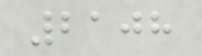2108
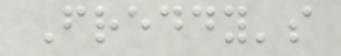Freddy's
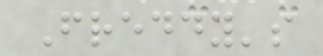Freddy's
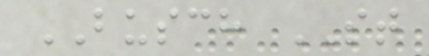BUSCH ST
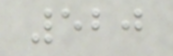520
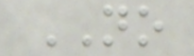NO
